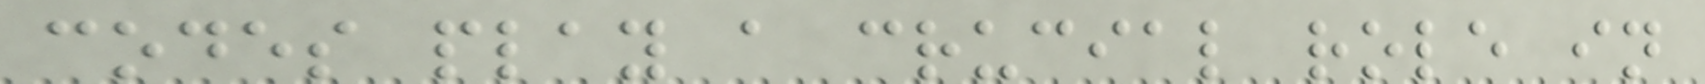codes play a crucial role in
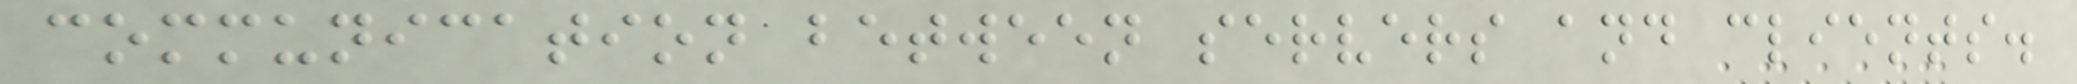communication between servers and clients.
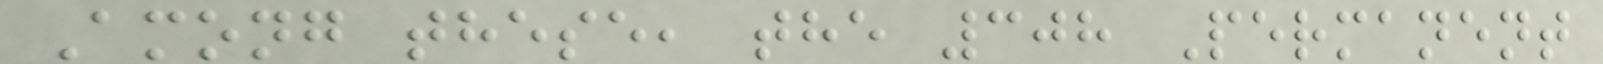Among these, the 308 Permanent
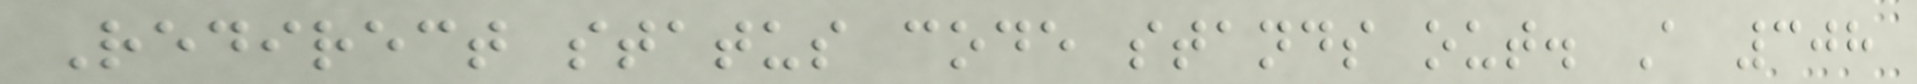Redirect status code stands out. A 308
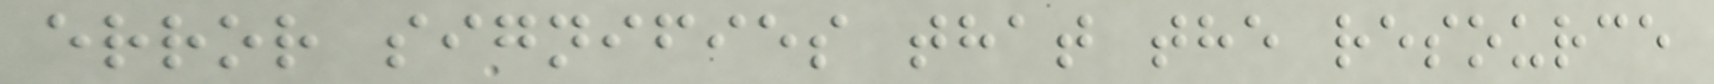error signifies that the resource
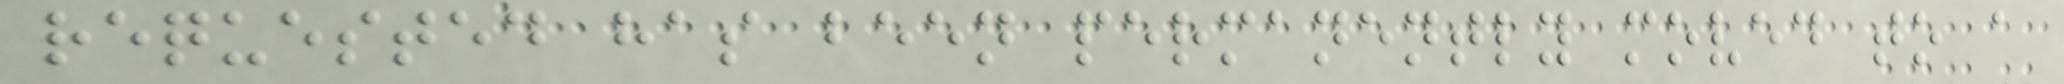requested has been permanently moved to a
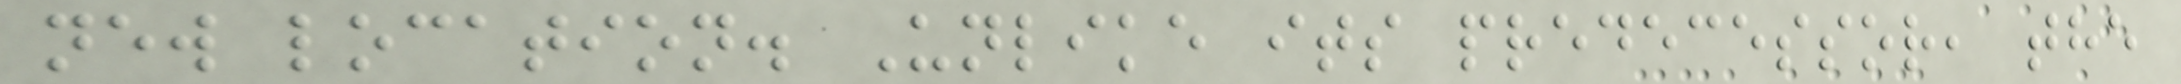new location. Unlike its predecessor, the
